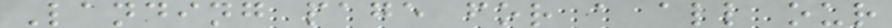Landing page for a all our
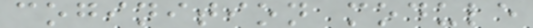coginition module
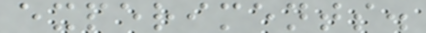experiments.
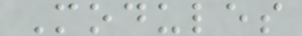Modules
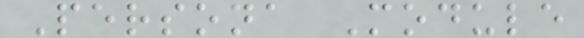Persona Module
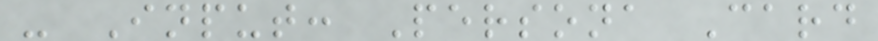- Input: Persona Card
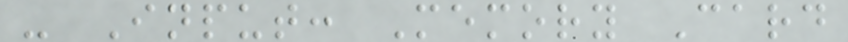- Input: Memory Card
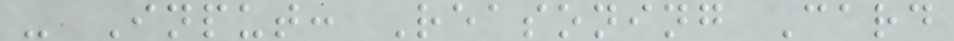- Input: Reasoning Card
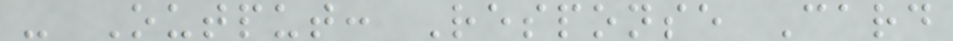- Output: Response Card
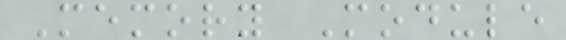Memory Module
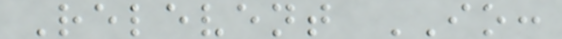Relevent IO:
